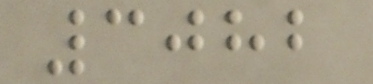3082
